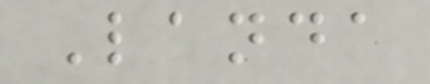Landa
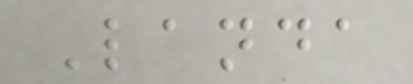Landa
